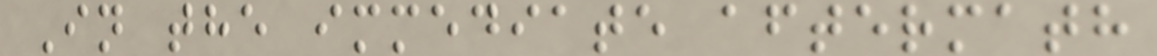In the immediate aftermath
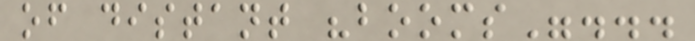of distant "booms"...
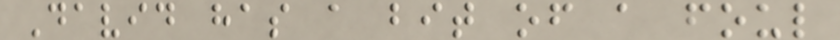David has a bit of a foul
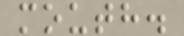mouth.
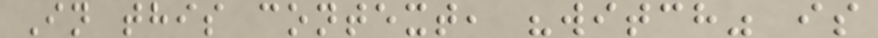In this context, "witch" is
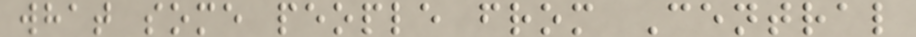what some people from Central
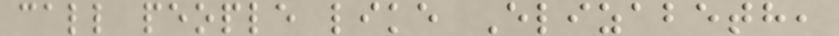call people like Elizabeth,
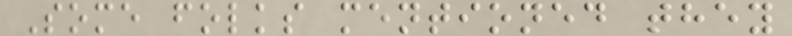Some folks mentioned they
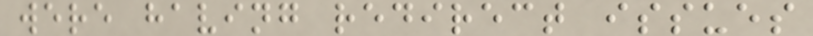were having redirect issues
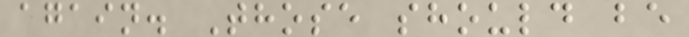again. Those should be
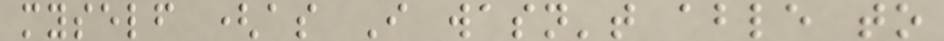myself (as I wasn't able to
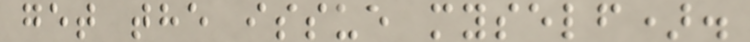get the issue myself).
